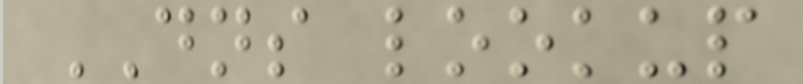DNS lookup
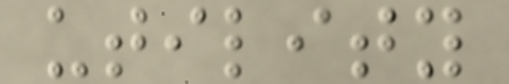utility
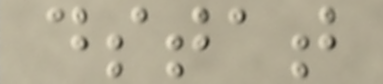dstat
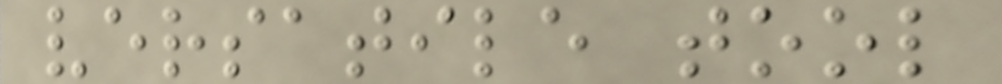versatile tool
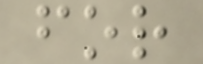for
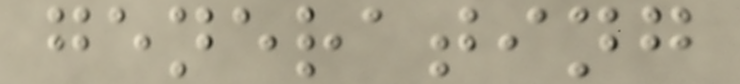generating
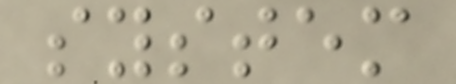system
